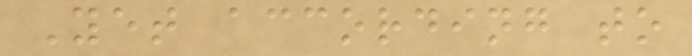Yet according to
